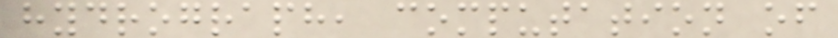hydrograph, computation of
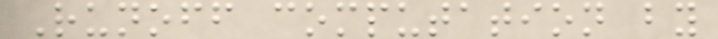Runoff computation by
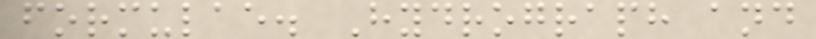formulae. Hydrograph and
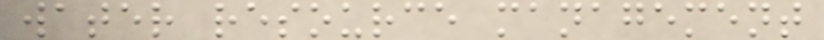water resource management
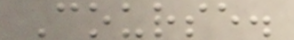Course.
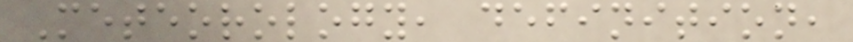Meteorology, definition,
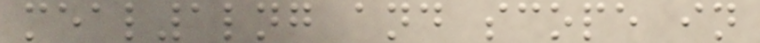meal1lng and scope in
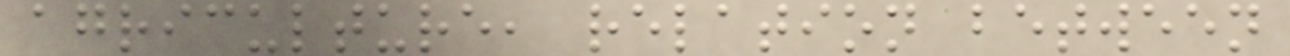agriculture, relation between
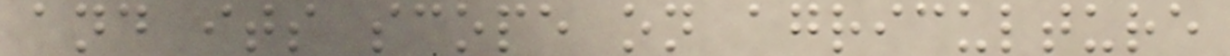and its scope on agriculture
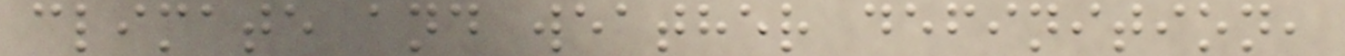climate and weather definition,
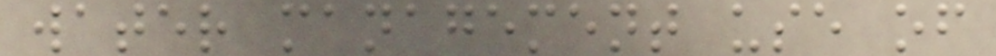water management use of
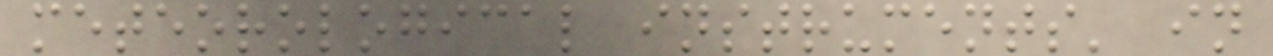meteorological instruments' in
